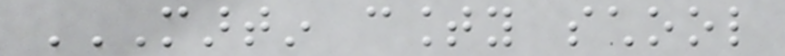MARTIN COUNTY SCHOOL
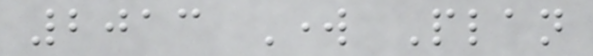2013 Work Plan
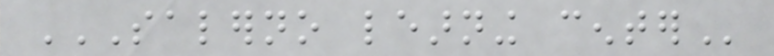SALERNO LEARNING CENTER
